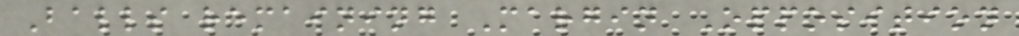Balls remaining Margin Opposition
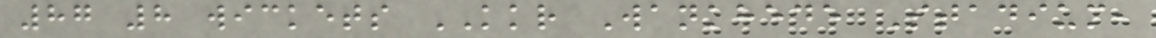87 8 wickets KKR Wankhede Stadium,
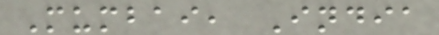Mumbai, India
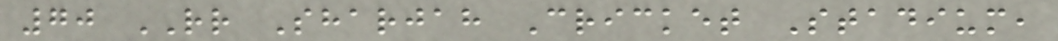70 RR Sharjah Cricket Stadium,
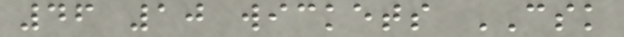46 10 wickets CSK
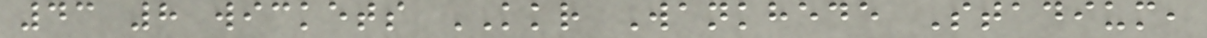43 8 wickets KKR Wankhede Stadium,
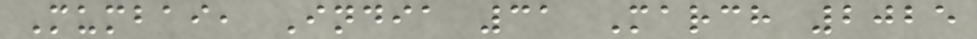Mumbai, India 31 March 2025
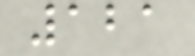121
